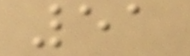51
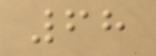68
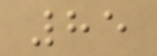85
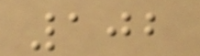102
